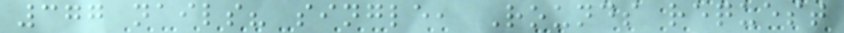377 nails? single, Rounds request
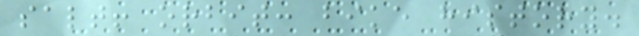salt! orbit: bike history.
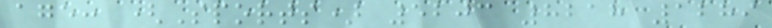age: (Sports) 5203 8218 1289
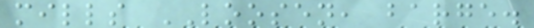mills LOOSEN, barge.
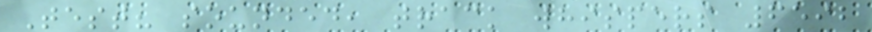Test? sounded, track whispers 6592
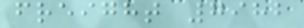freight 7982
